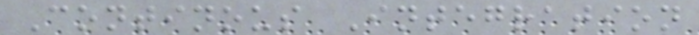Continous Integration
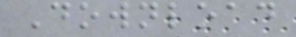Download
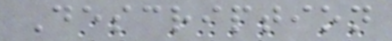Description
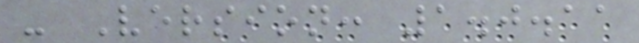- Version: 1.0.11
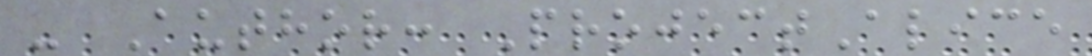- Author: ProjectAlice
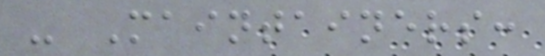- Maintainers:
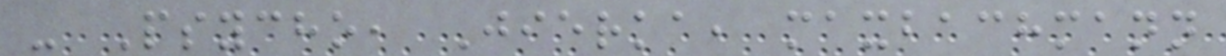- Psycho, Jierka, maxbachmann
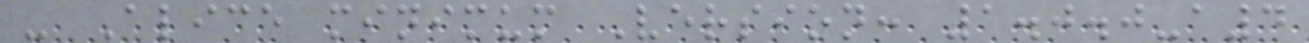- Alice minimum Version: 1.0.0-a4
